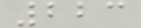223
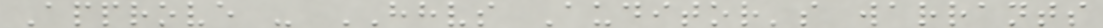Approve - HHVS Auditor's warrants
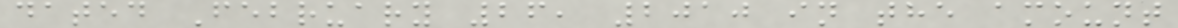dated February 26, 2010 in the amount
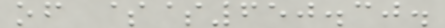of $$650.30.
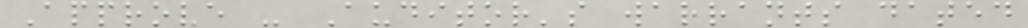Approve - Auditor's warrants dated
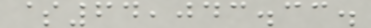$64,043.33.
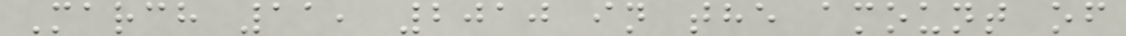March 11, 2010 in the amount of
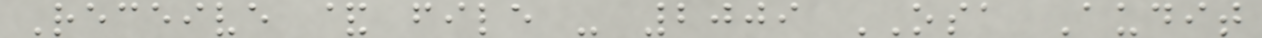Receive & file - 2009 OSA Audit
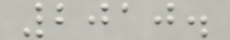2010.
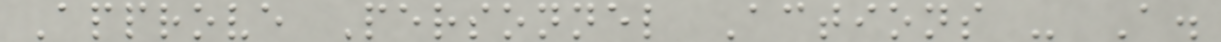Approve Personnel Actions - A.
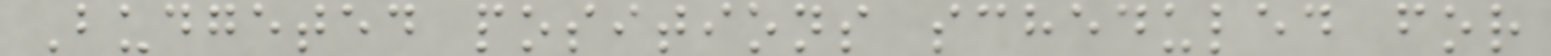Budgeted positions scheduled for
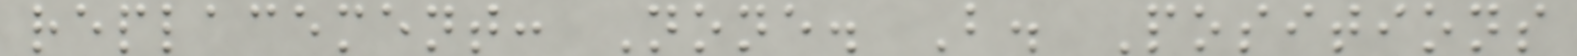replacement: None. B. Positions
